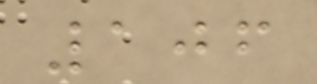106
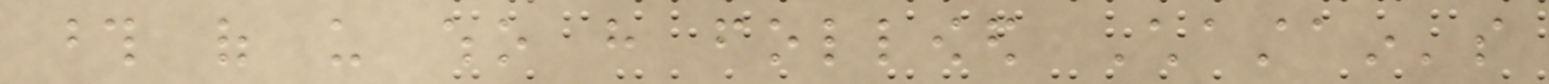those of us who have followed Chastain's
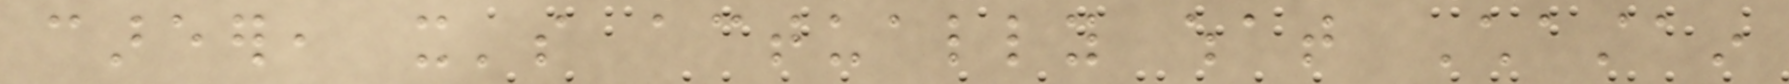career, it's actually what Chastain
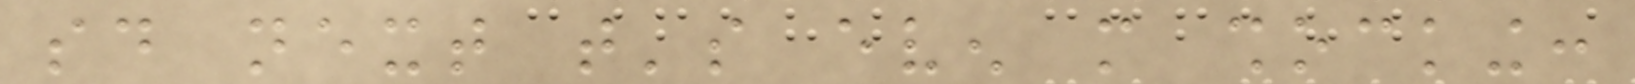said next that's even more shocking:
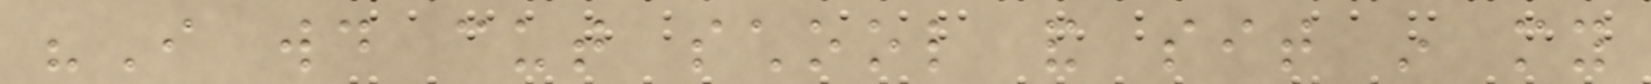"I would cut school and sit in my
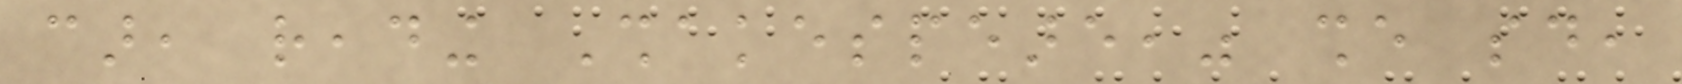car, reading Shakespeare," she said,
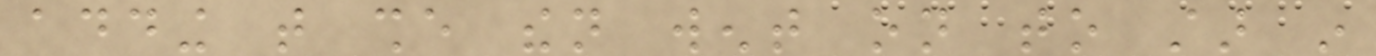adding that she then went on to star in
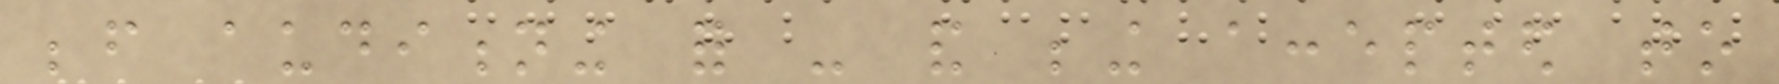before auditioning for - and being accepted to
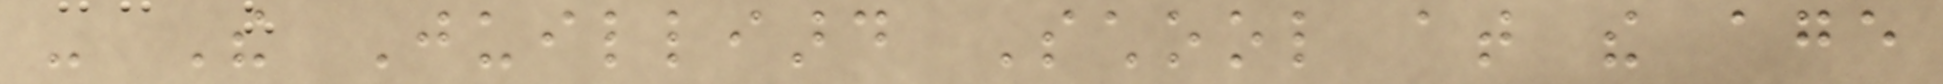- The Juilliard School at the age
